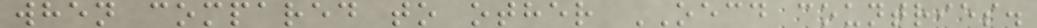when compared to other OECD countries.
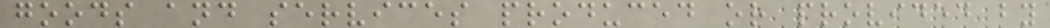goods and services produced or provided by
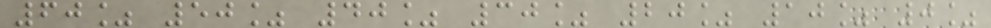60% 50% 40% 30% 20% 10% 0%
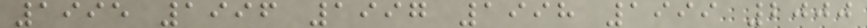1995 1996 1997 1998 1999 2000
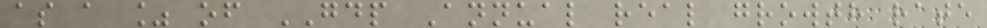as a % of GDP Annual real growth rate
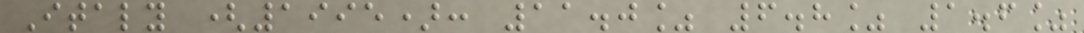Italy (1995): 11.0% 6.8% 1.6%
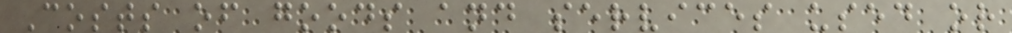Costs of goods and services used or
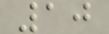10
